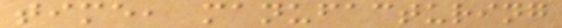time, manufacturing
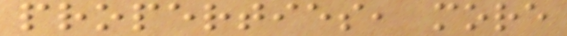properties, more
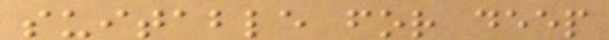suitable for deep
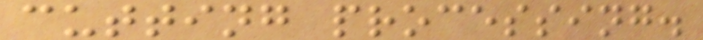cutting processing.
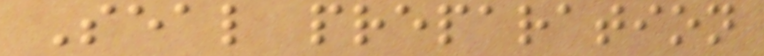Seal preparation
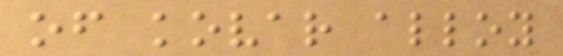of kovar alloy
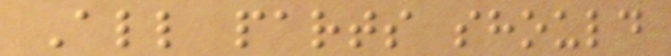All parts should
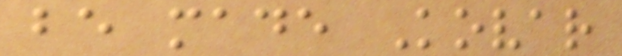be made Kovar
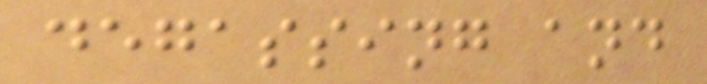degassing and
